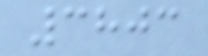3803
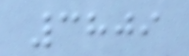3809
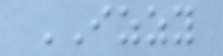IZZY
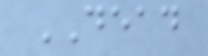DEAD
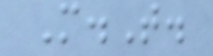M.T.
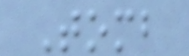Tomb
